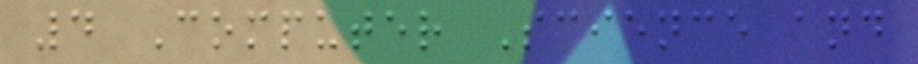4 Computer Science and
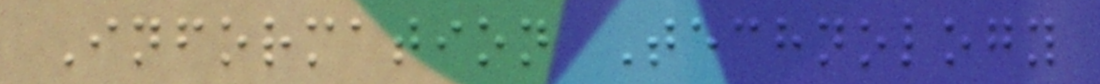Information Technology
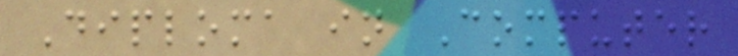Diploma in Computer
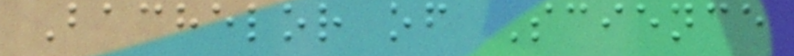Bachelor of Science
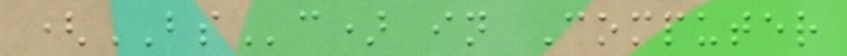(BSc) in Computer
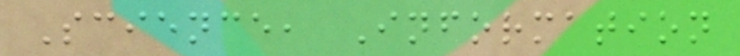Science, Information
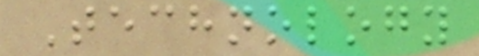Technology
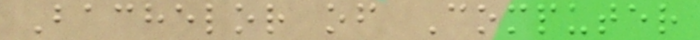Bachelor of Computer
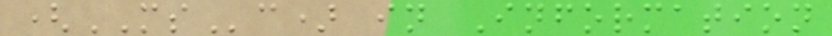(MSc) in Information
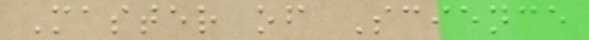Master of Science
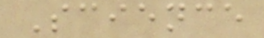Science
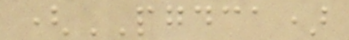(PGDCA)
